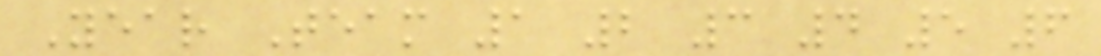Year Team 1 2 3 4 5 6
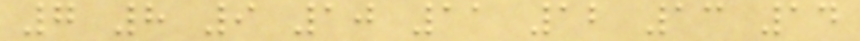7 8 9 10 11 12 13 14
